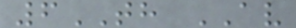6TH AV
